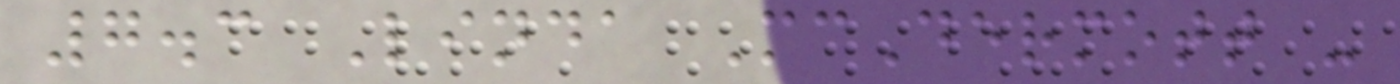7.3 Linda McDermott -
